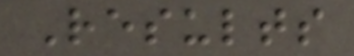Results
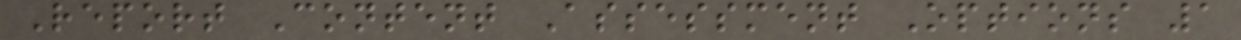Report Content Assessment Options 1
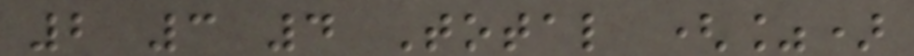2 3 4 Total (%)
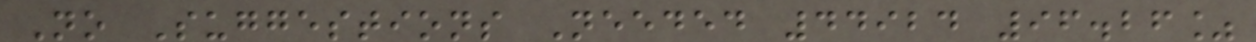No Suggestions Needed 44924 96.26%
